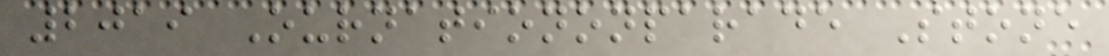2019 Ournationonparade Stone
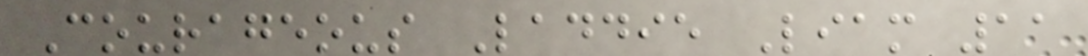Courageous Laddie Liam 11
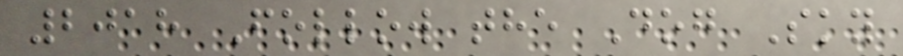2018 Follow the Dog Sky
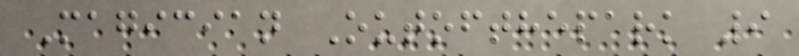Magician Outofthepark 9
